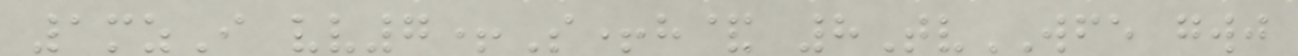1mzI vv7+S+h& 8TvWFE gwj
